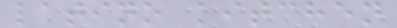latino kitchen
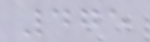475
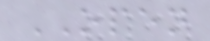OPEN
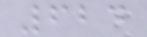624
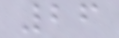26
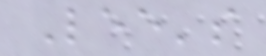Lee's
